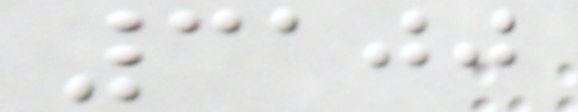3100
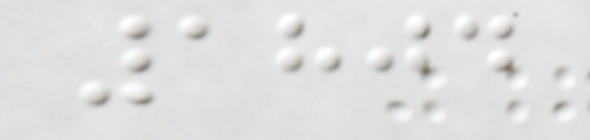1804
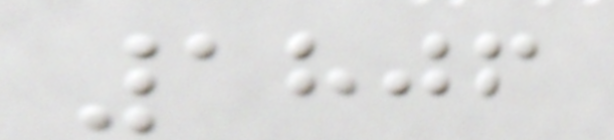1806
